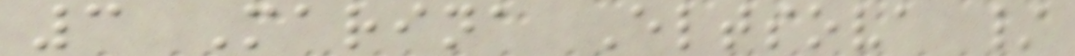3 Marina Eltsova /
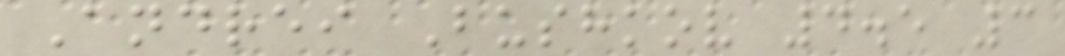Andrei Bushkov 4.5 3
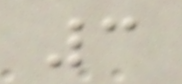3
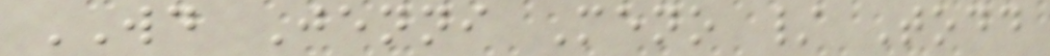WD Jenni Meno / Todd
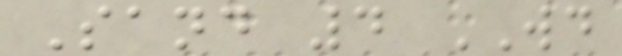Sand 4 WD
